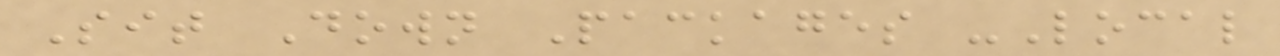Sit Down Packages -Local
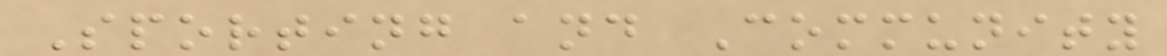Sporting and Community
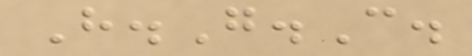H.G.C.
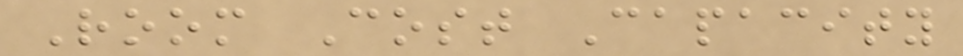Room Cost Capacity
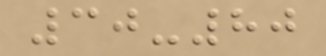30-80
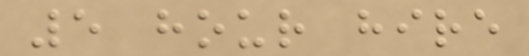5 hour hire
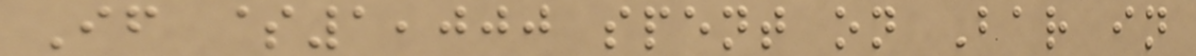If $1,000 spent on Bar in
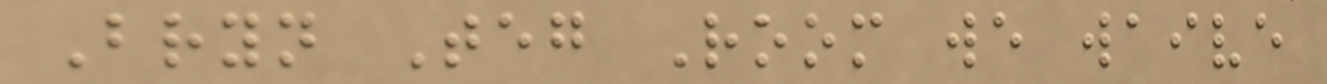Bryn Teg Room we waive
